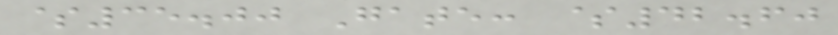$35.00 Gate: $42.60
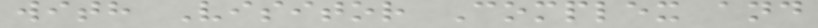with Visitor Complex and
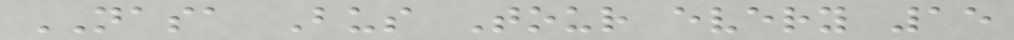NASA Bus Tour every 15
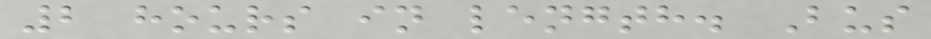2 hours in length. Bus
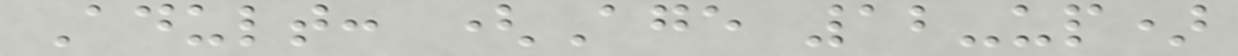Adult: (Age 12-up)
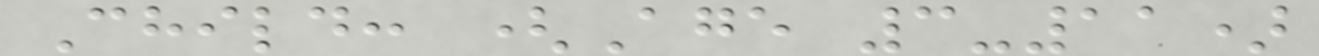Child: (Age 3-11)
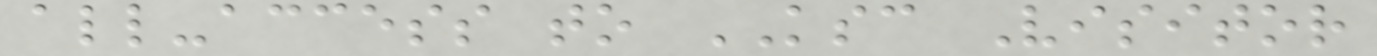all-access to KSC Visitor
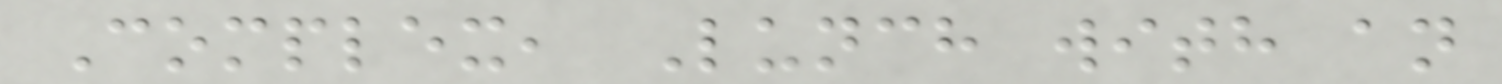Complex, Lunch with an
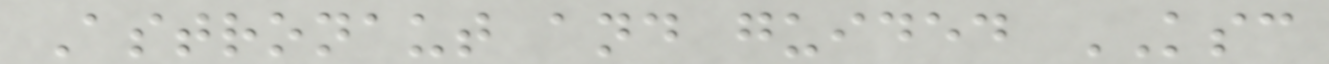Astronaut and guided KSC
